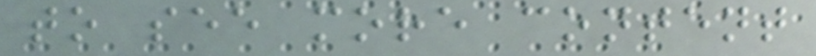to see more content
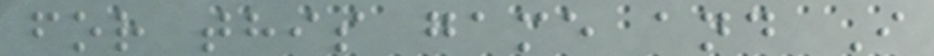for this game and I
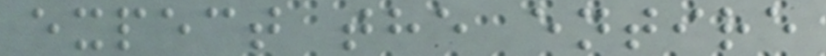expect the entire
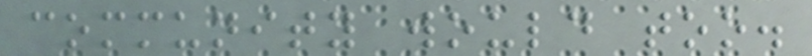community would too.
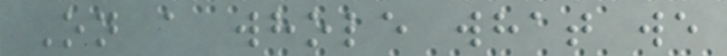On a whole what we
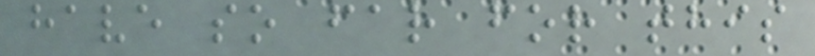have so far for this
